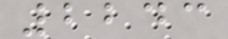2243
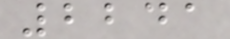2241
